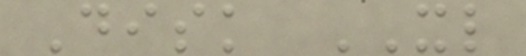Disk XL
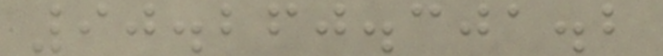90.260.301.2
